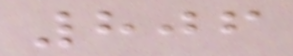806
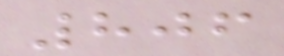806
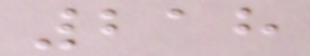218
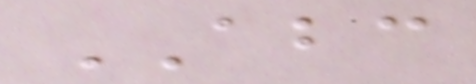ABC
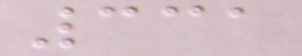331
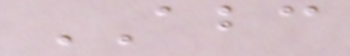ABC
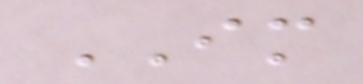IM
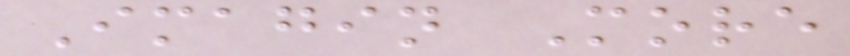Imagin More
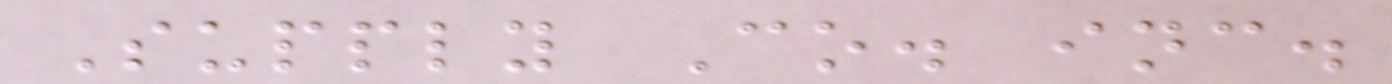Supply Co. inc.
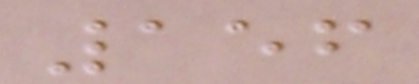156
